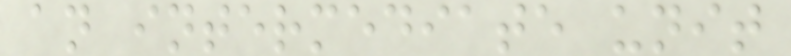an intermediate unit
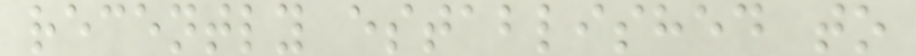recently established to
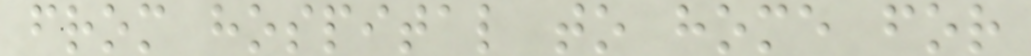from hospital to home for
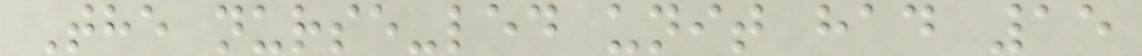The nurse-led unit had 15
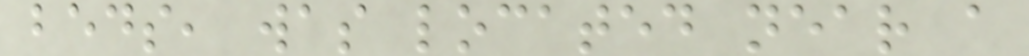beds, was located near a
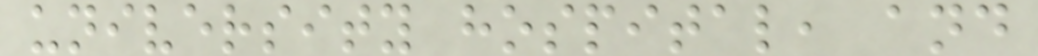university hospital, and
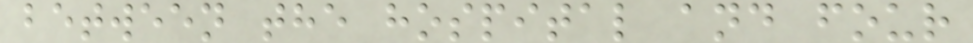between the hospital and four
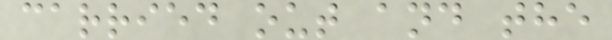carried out and the
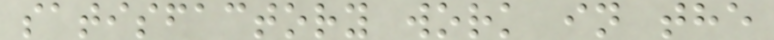satisfactory work in the
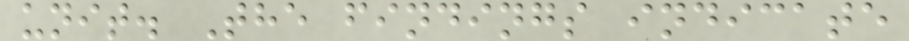unit. The findings indicate
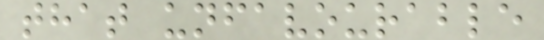that unfavourable
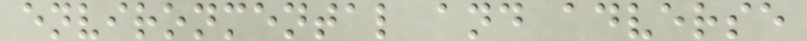environmental and adverse
